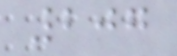207
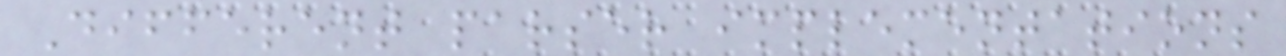Different parser implementations
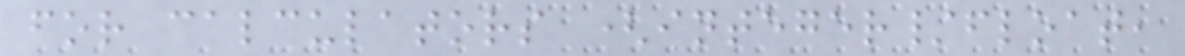for calculators (integer/float,
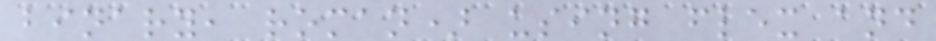binary, roman) using flex and
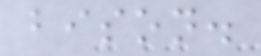bison.
